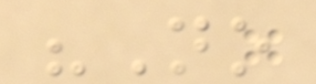"No
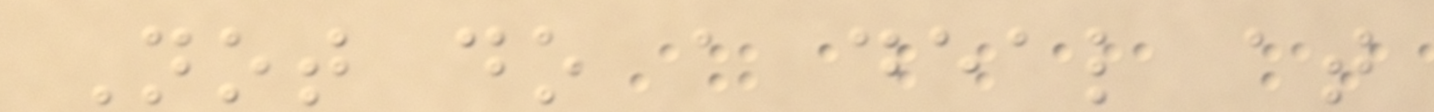Not do a deal at
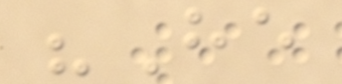"He
